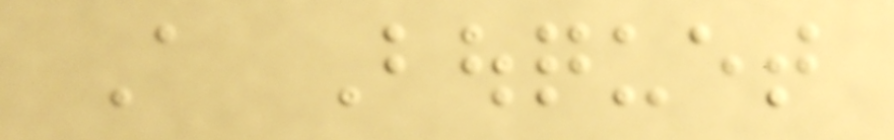A Bouquet
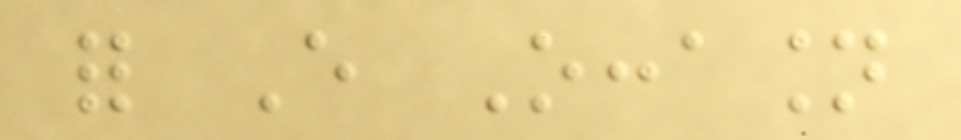for Every Occasion
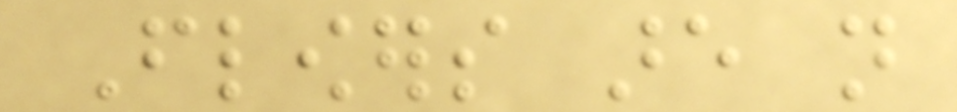Flowers are not
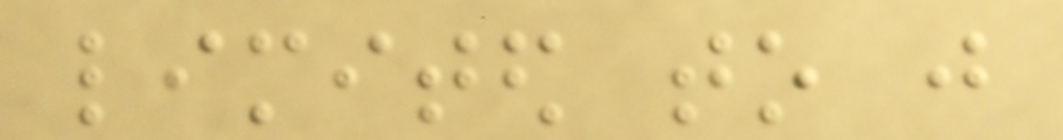limited to just
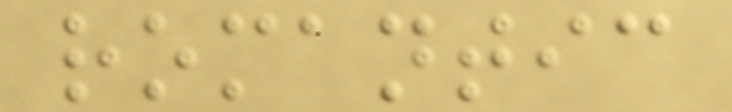romantic
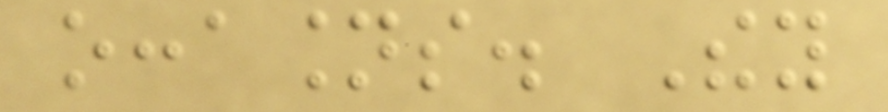occasions. They
